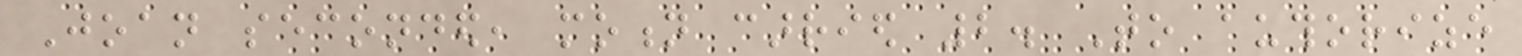Joan seconded, motion carried 2. To authorize
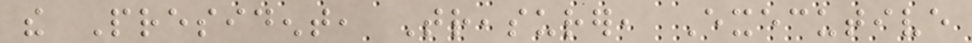the President, Treasurer, Executive
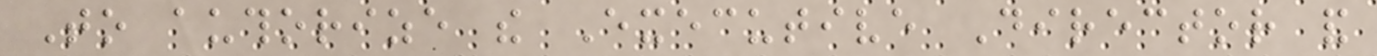To authorize the Executive Director and
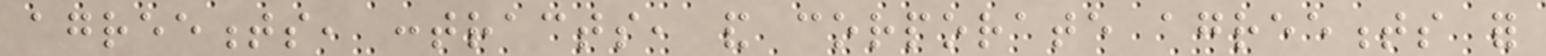agreements, contracts, and corporate agreements for
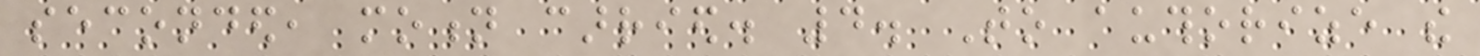seconded, motion carried. 4. To authorize the
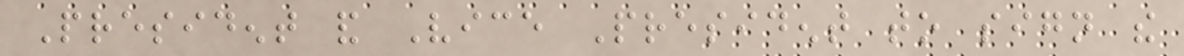President and Vice President to sign the
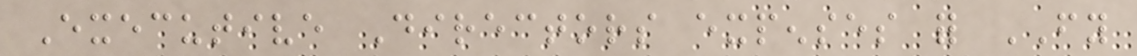Executive Directors expenses for FY
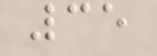35
